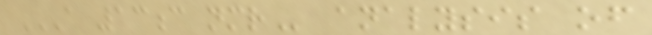A 13C NMR analysis of
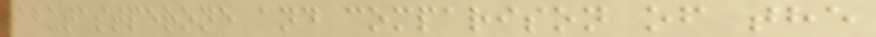abutastperone and comparison of the
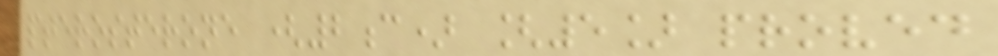pterosterone (2c) [5] proved
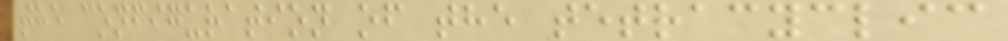the configuration of the tetracyclic
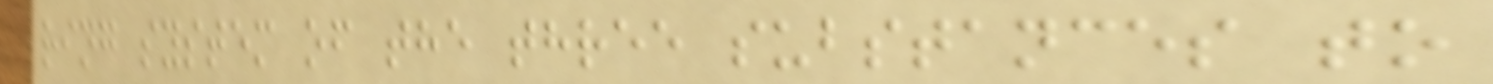ring system of the three substances to
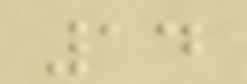14
